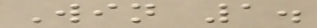Win 1.
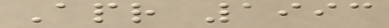Apr 1993
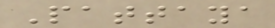Pattaya
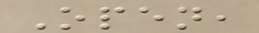Open,
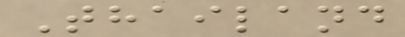Thailand
